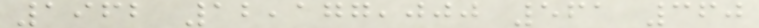1962 12,177,000 561 360
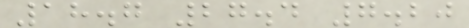18.7 27.4 7.20
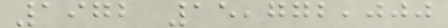1972 15,772,000
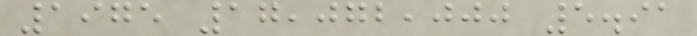1975 17,072,000 5.91
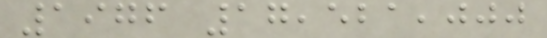1976 17,521,000
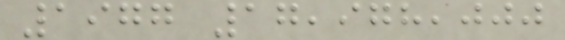1977 17,978,000
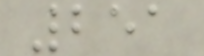251
